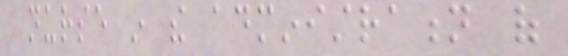nurse in the administration of
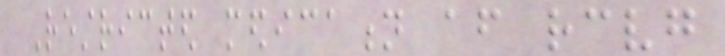Restricted medication after receiving
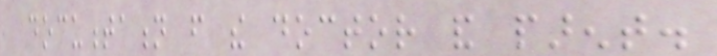documentation from the doctor and parent.
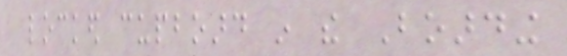locked cupboard in the Boarding
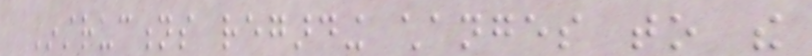Instructions regarding changes to the
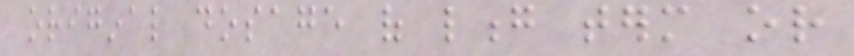original dosage of long term or
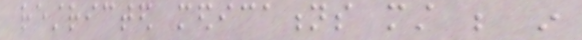restricted medications must be in
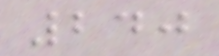240
